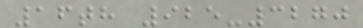16th 925-3270
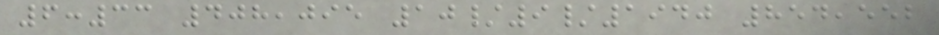6:33 408,095 10/9/1940 854,552
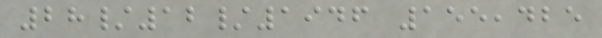28/12/1946 155,425
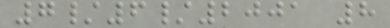7/6/2001 8
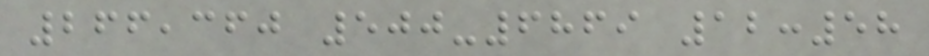266,360 500-6869 12:58
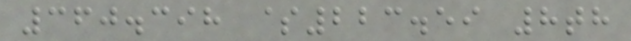360.398 $223.59 8th
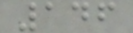146
